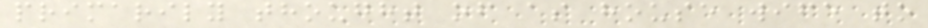primarily thought of as house wife to
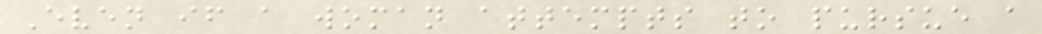Even if a woman attempts to pursue a
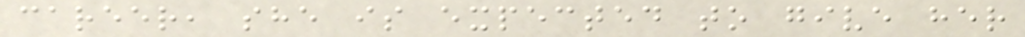career, she is expected to give her
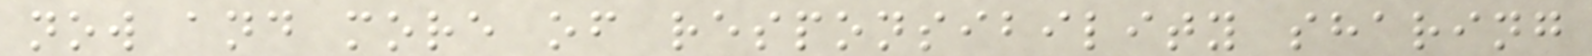now and more of responsibility sharing
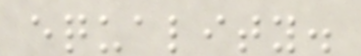equality.
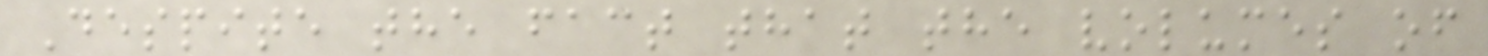Despite the fact that the volumes of
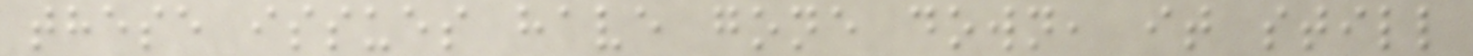these issues have gone down, it still
